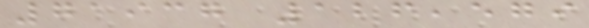71937 126,579
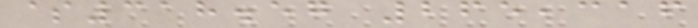$318.57 265,316
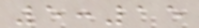5:15
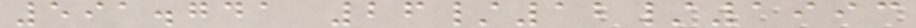591.741 26/12/1993
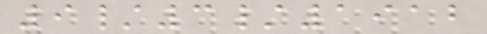9/3/1912
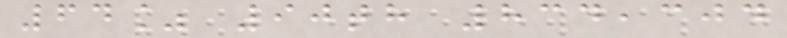64% 90th 834,304
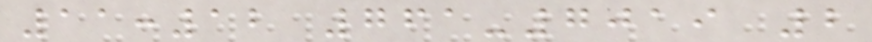11:12 761-7019 2
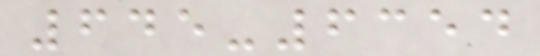645-6354
